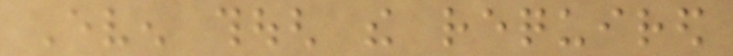Even though the required
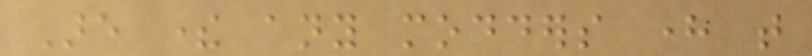Are there any modders here that
